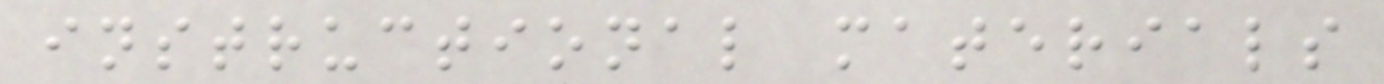instructional materials
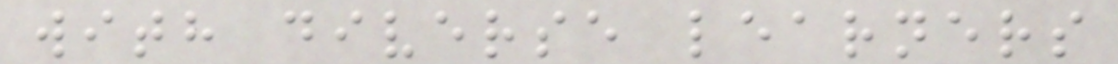with diverse learners
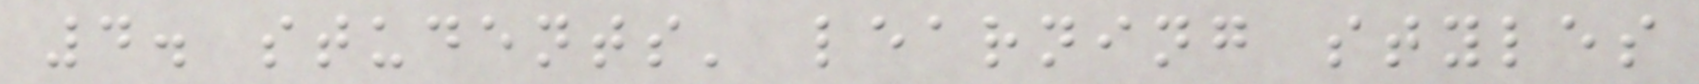4. students' learning styles
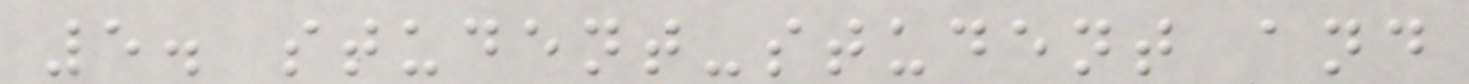5. student-student and
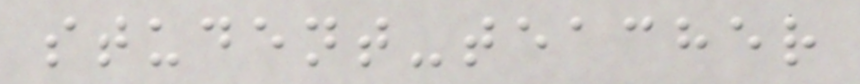student-teacher
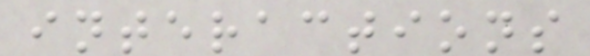interactions
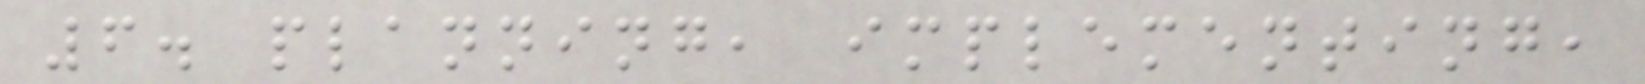6. planning, implementing,
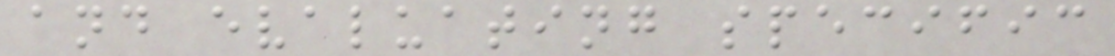and evaluating specific
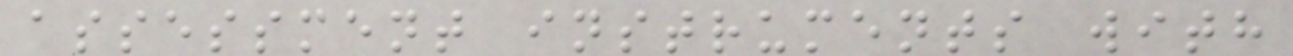assessment instruments with
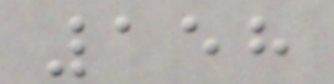158
